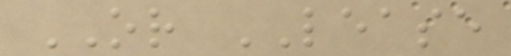OR LEASE
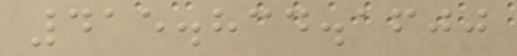415.834.1600
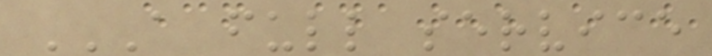A FULL SERVICE
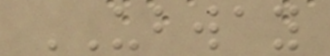UBWAY
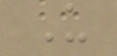U
